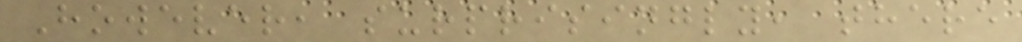However, surprisingly, there
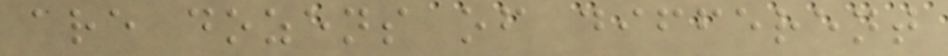are dozens of different
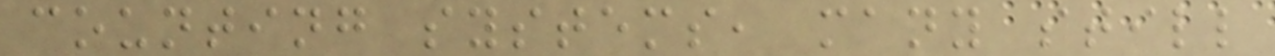counting systems, many still
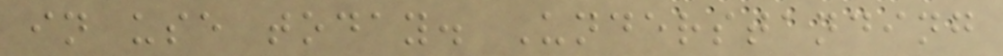in use today. Understanding
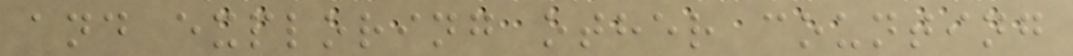and exploring other counting
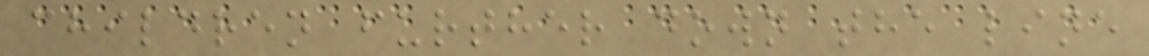children further down the line
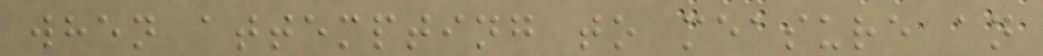when attempting to measure an
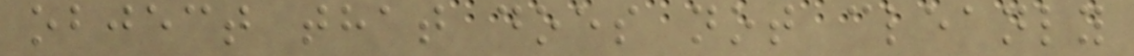object that does not cleanly
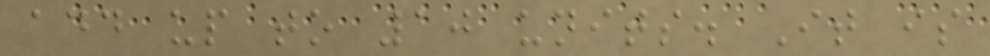add up to 10 units. It is
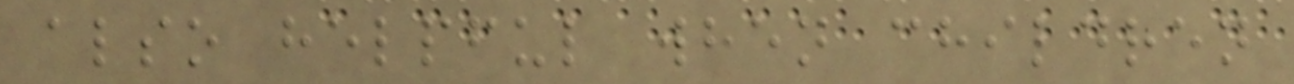also helpful when children
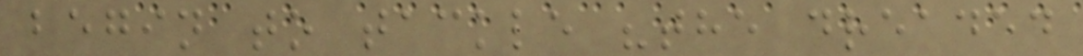begin to tackle "the dreaded
